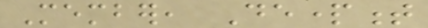Member, Department
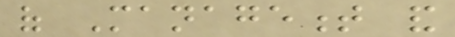of Management and
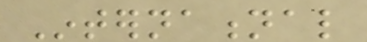International
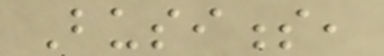Business,
